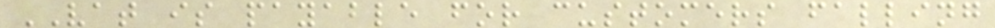VAT is payable for customers falling
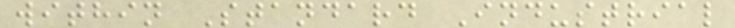within Standard Industrial
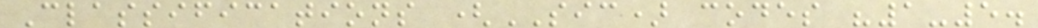Classifications (SIC) codes "1-5.
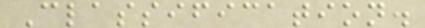Classification.
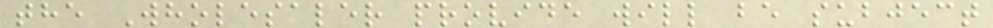the Wholesaler provide will be subject
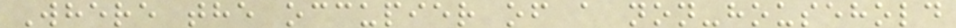Where the occupier of a non-household
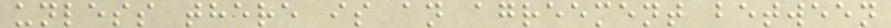unless there is an agreement between
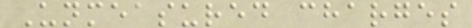Unmeasured charges
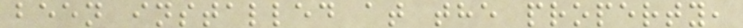been installed at the property,
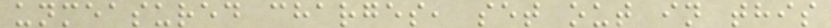unmeasured charges, set out in this
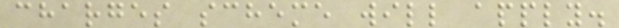charges scheme will apply.
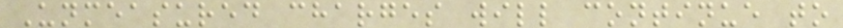Unmeasured charges will continue to
